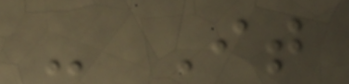- It
